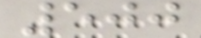500
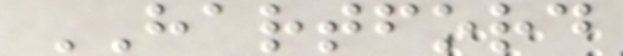HARTFORD
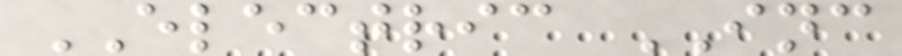ELECTRIC INC
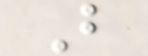B
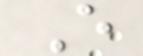E
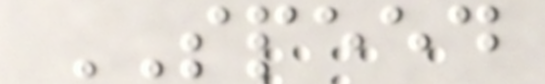SPEED
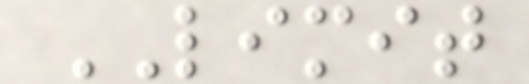LIMIT
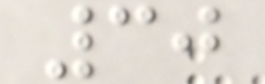30
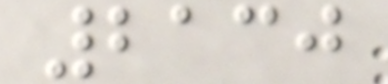2130
